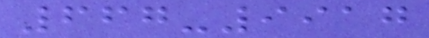667-9917
